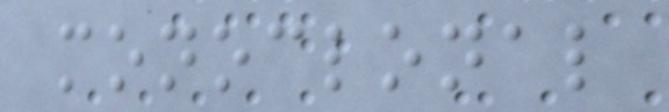monoclonal
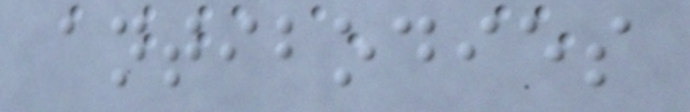antibodies
